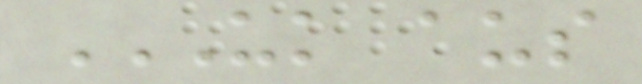UK AUS
